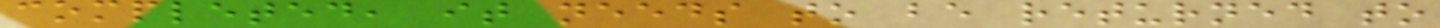completed, it needs to be returned to
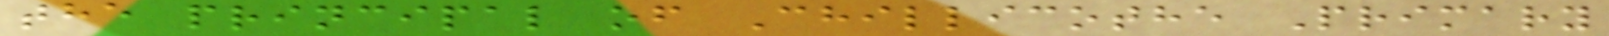the principal of Chillicothe Primary
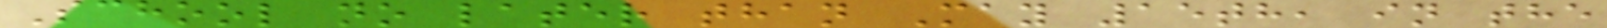School no later than May 15th, in the
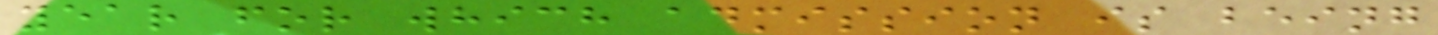year for which admission is being
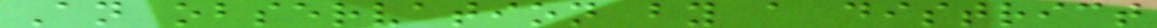An observation by a district
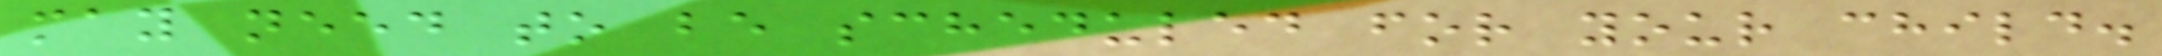may need to be scheduled for your child.
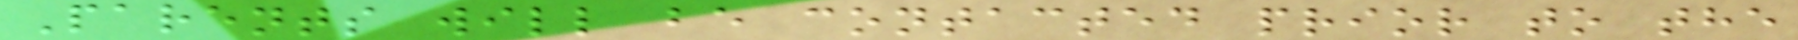Parents will be contacted prior to the
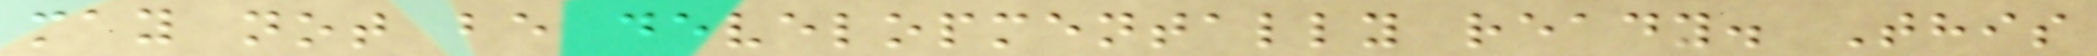may not be developmentally ready. This
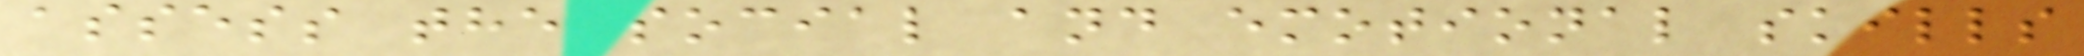assess the social and emotional skills
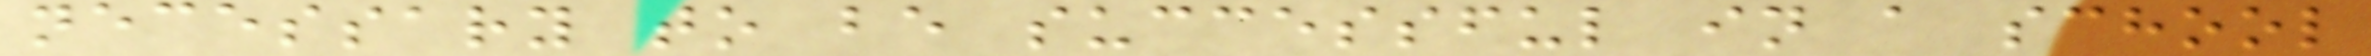necessary to be successful in a school
